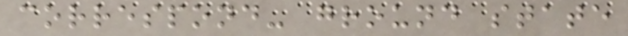correspond- ground state
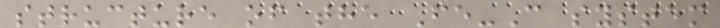structure of the Fe-C system
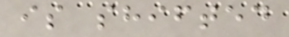is shifted
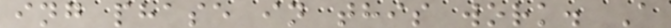ing phase in this work. A
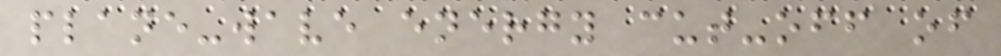plane-wave energy cut-off of
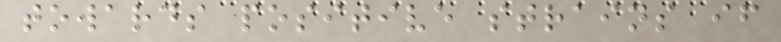towards positive strains if
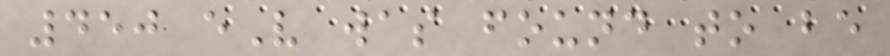450 eV was found to be
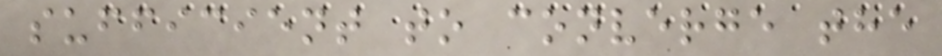sufficient to converge the
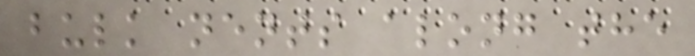bulk nents along the
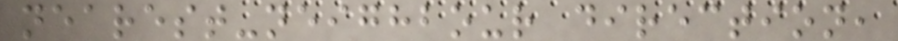nearest-neighbour direction,
